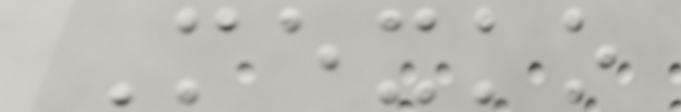Mexko
